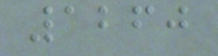1260
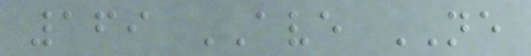169 AVE NE
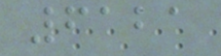6121
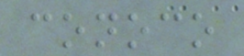conoco
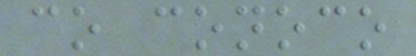co conoco
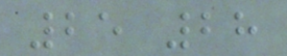25 28
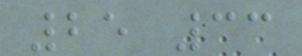25 33
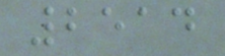2514
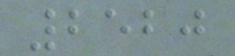2520
